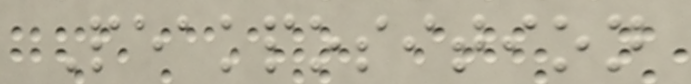Peakposition
